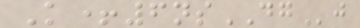K+6nsDGj
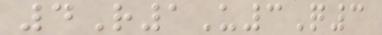4R1U3Q3
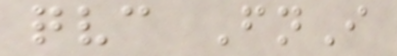qvc FnI
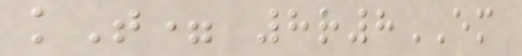kT= 8r8EM
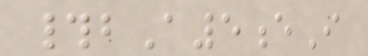#bA5eI
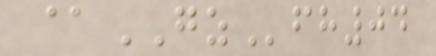@GZfh04
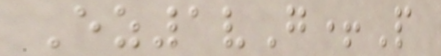Ez1vG+P
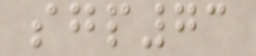sgp73
